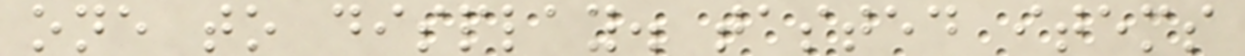one to display. tasted items
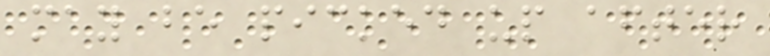may be picked up after
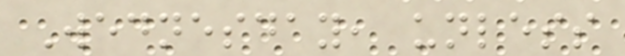Wednesday, unless
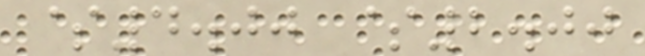$4.00 $2.00
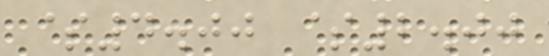$4.00 $2.00
